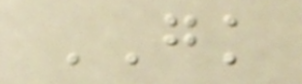GK
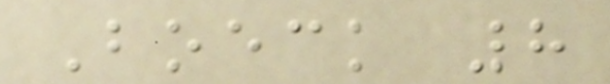Boeck 8
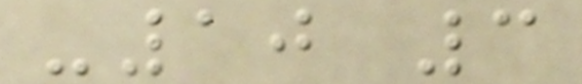-10 3
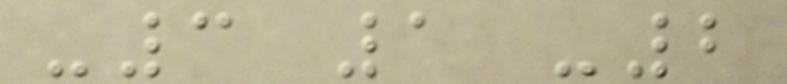-3 1 -2
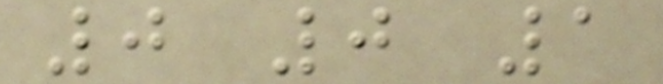0 0 1
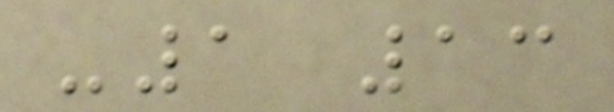-1 13
